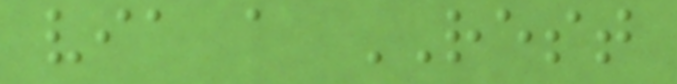via a REST
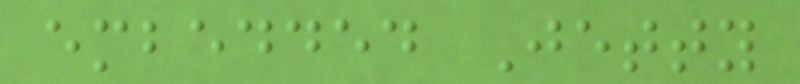embedded Jetty
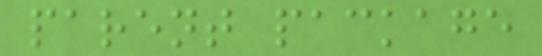parent package
